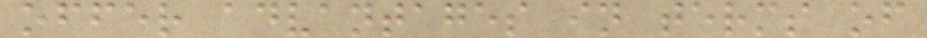offer advantages in terms of
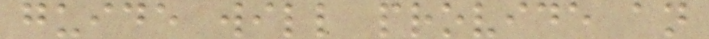guide will provide an
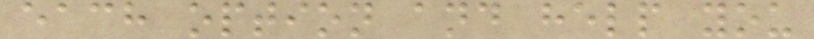each option and help you
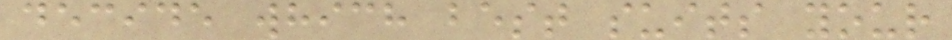decide which best suits your
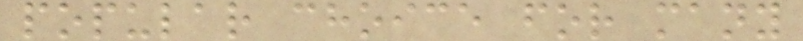popular choice for many
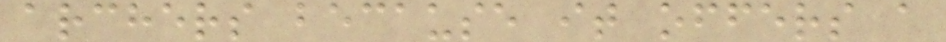archers because it offers a
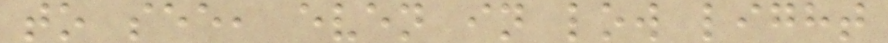to see, even in low light
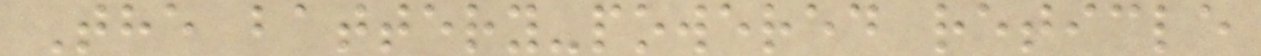The battery-powered reticle
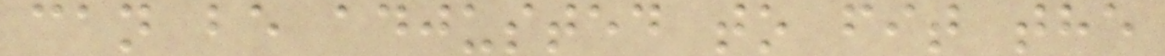can be adjusted to fit the
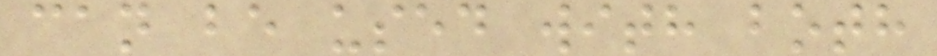can be used with both
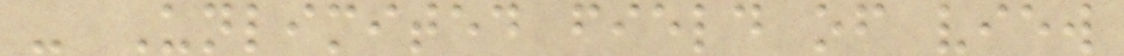- Unlimited field of view
